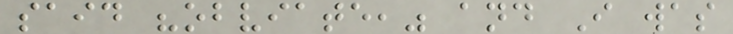said "obviate," and I was
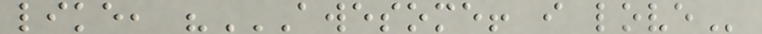like, "AWESOME! I LOVE
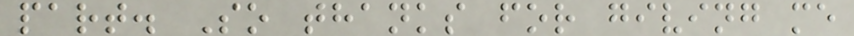part. So thanks for giving me
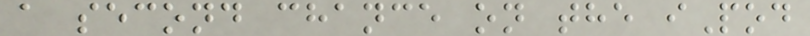a second chance on the iPod
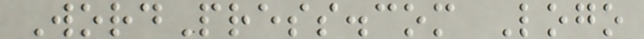WordPress.com Logo
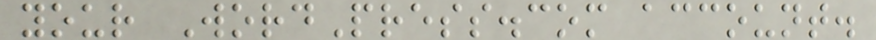your WordPress.com account.
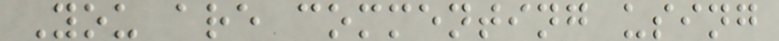You are commenting using
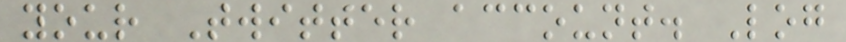your Twitter account. Log
